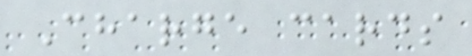Charge cards
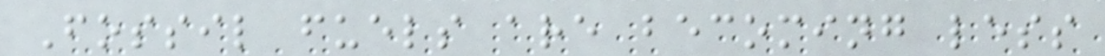Fossil fuels are becoming less
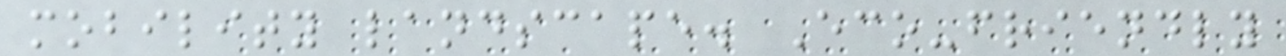mobility landscape. Eco-friendly
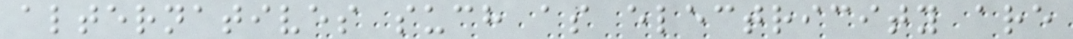alternatives such as electricity are
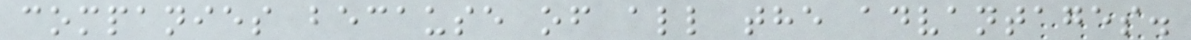companies because of all the advantages.
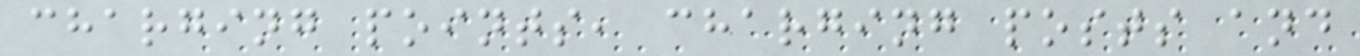charging points, charging posts and
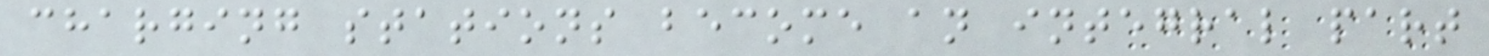charging stations become an integral part
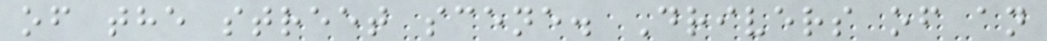of the street scene. Drivers of an
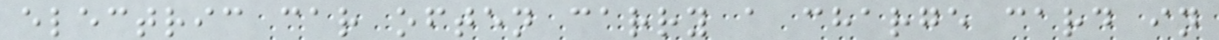electric car often carry a charge card in
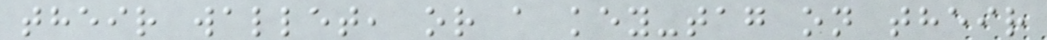their wallet, or a key-tag on their
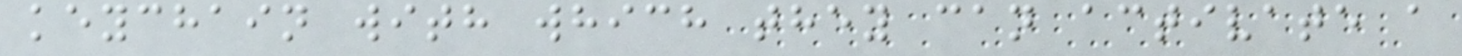keychain with which they can activate a
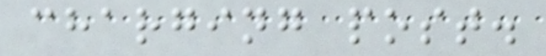charging post.
